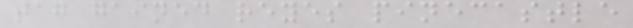tag gained reyes pinecastle
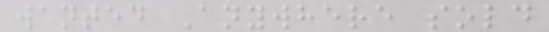wanted Anywhere sold
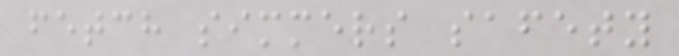fetch simmers safety
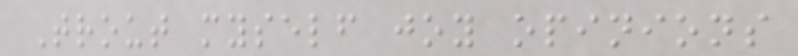Trout myself joy opinions
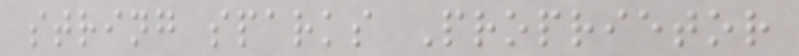string sparks Proprietor
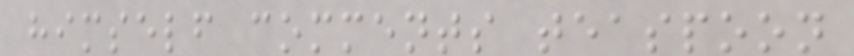himself comments teaspoon
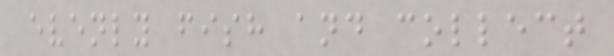evenly fish and collect
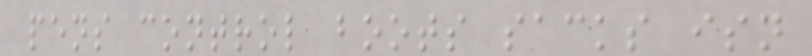pens control boots sacks isn
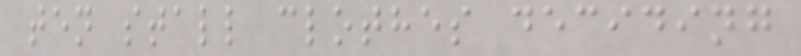ten stall clothes deciding
